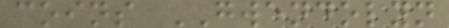coins GWENDOLYN
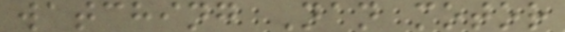watching Nan motor
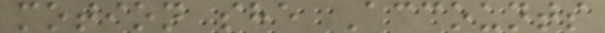motion she Accounts
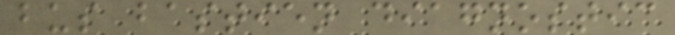bus bastien diagnostic
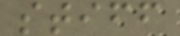stiff
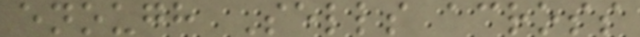enough Sells across
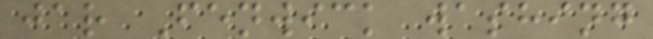jar Fenwick washing
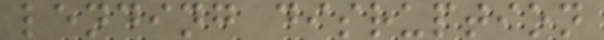lending disruption
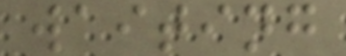waiting
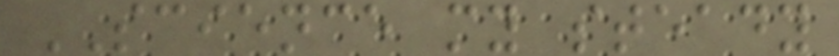SCIENCE my steady
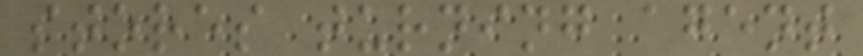stores turning agent
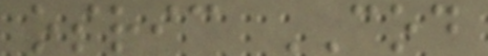osric COD
